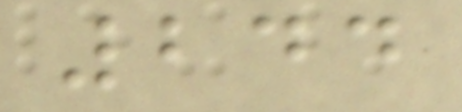244
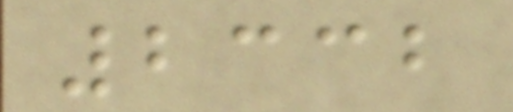2332
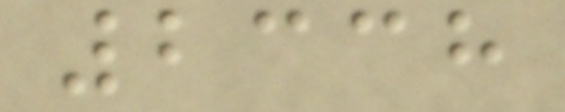2338
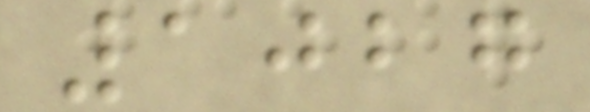1027
